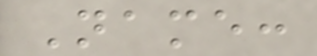Name:
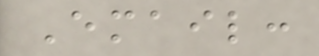Email:
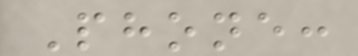Phone:
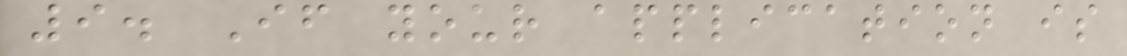9. If your application is
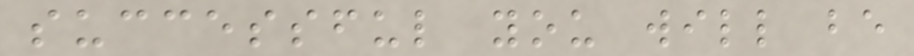successful you will be
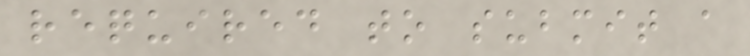required to submit a
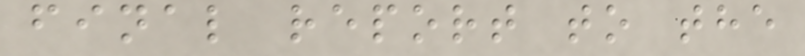final report to the
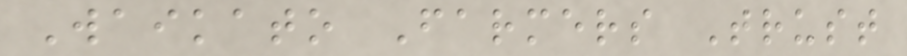Waikato Farmers Trust
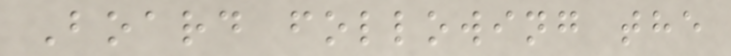Board following the
